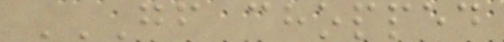GF CHOPPED
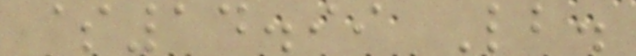$14.99 Lb.
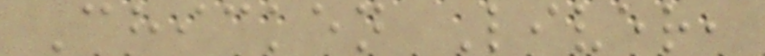Chicken Liver,
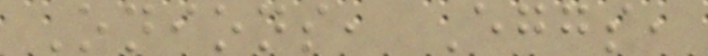Onions, Eggs,
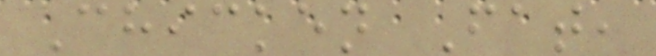Chicken Fat,
